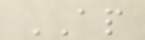AP
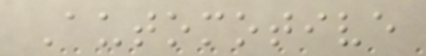Automotive
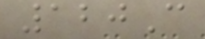120C
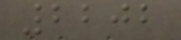2202
